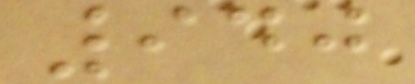940
